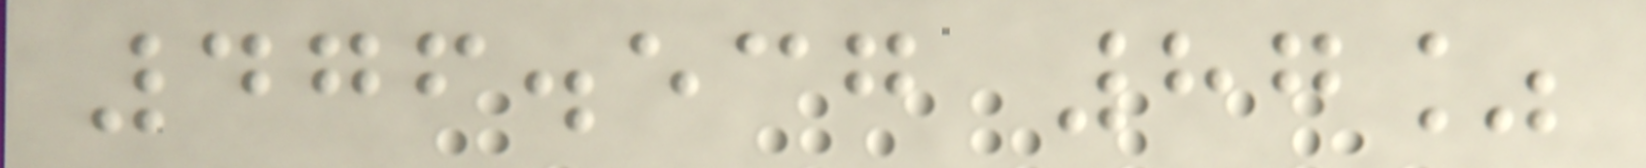476.537 87%
